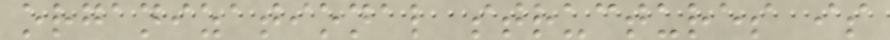organizational structures is
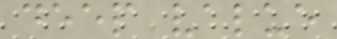deep value
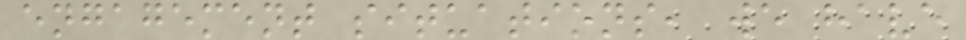engagement situations, we have
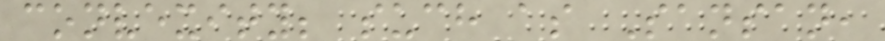convexity; such as Sansan,
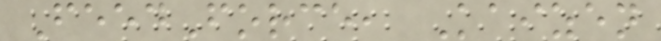FeedForce, Kaizen
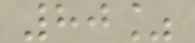80%
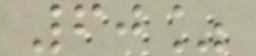60%
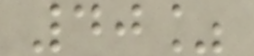40%
